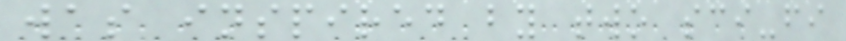was inspired by two sci-fi
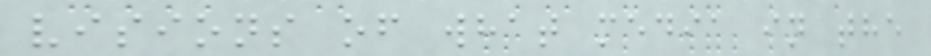visions of what media in the
